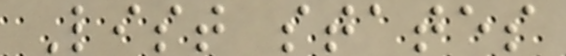List states
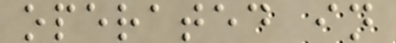operated in
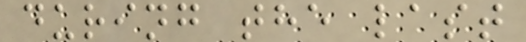during the last
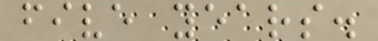five years.
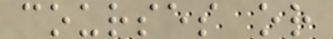courses or
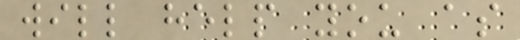will help you as
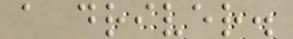a driver.
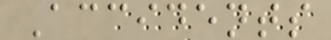Accidents
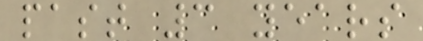past 3 years
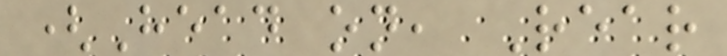(Head on, Rear
